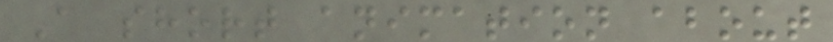A short animation about
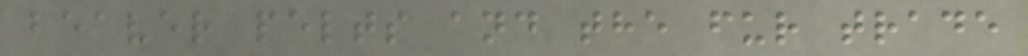beaver pelts and the fur trade
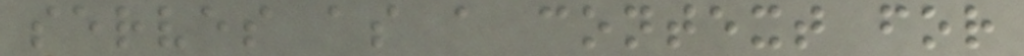serves as a context for
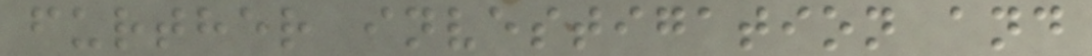further investigation and
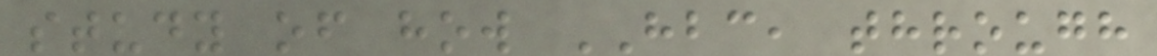study of how HBC, through
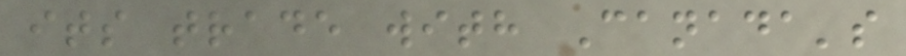its trade with Canada's
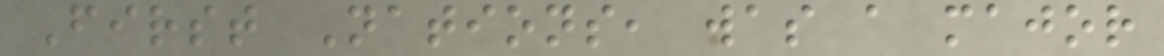First Nations, was a major
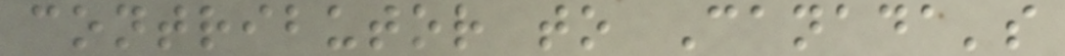contributor to Canada's
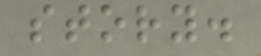story.
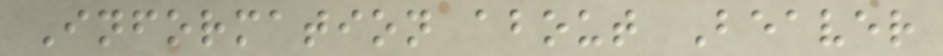Information about Beaver
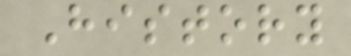History
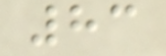83
